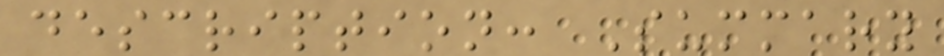description: Summary
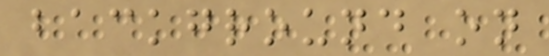background on
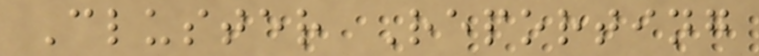Cluster Reporting
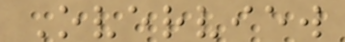Overview
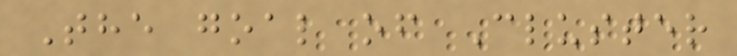The goal of Cluster
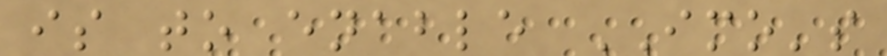is to enable IMO's
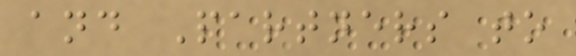and Partners to
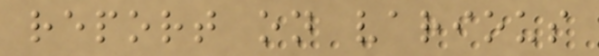report on various
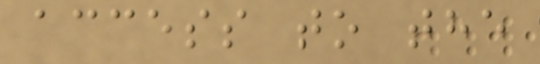access to the
